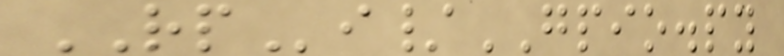RPi/GPIO.py
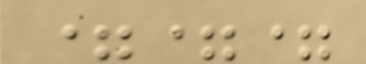===
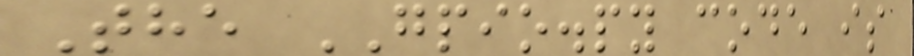The GPIO.py code is
